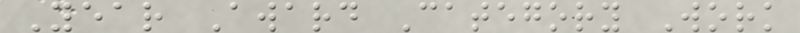Year Award Category Work
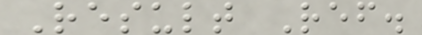Result Ref.
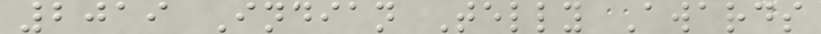2019 Indian Telly Awards
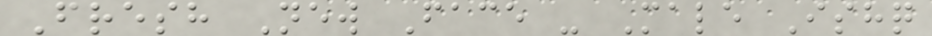Fresh New Face - Male Ishq
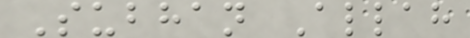Subhan Allah
